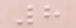8
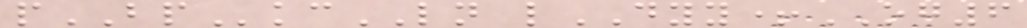pBPkcLN lDYY+OG6
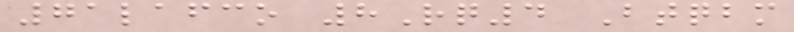71lafco 8Rq4 Btqbm
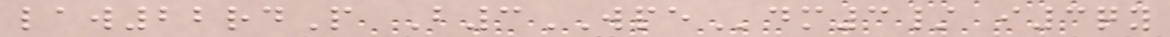law22rdP B3WPEdm3/ i3qy
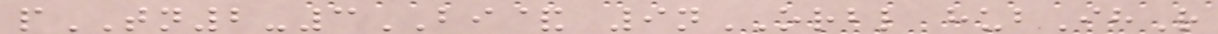pTN2-3BI& 9nORBL hubIhR
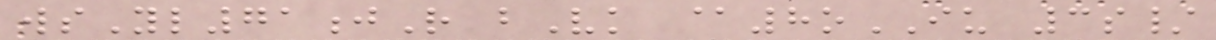wsYl71jR bVk @8oIU 3s/
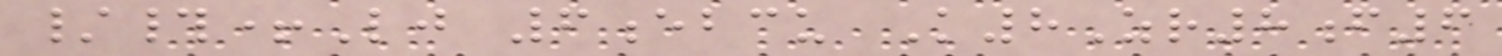/#+Lj 6ebcu K8Zr8f6
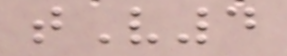tV4
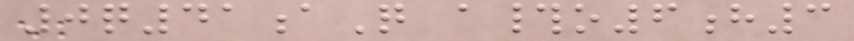0q41aQ a#o6h3
